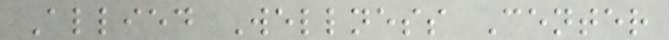Allied Wellness Center
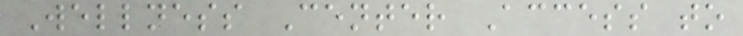Wellness Center Access to
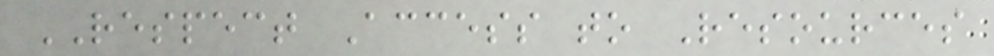RESPECT Access to Resources
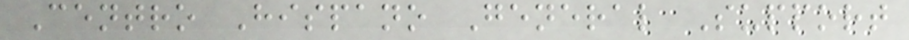Centro Hispano General Support
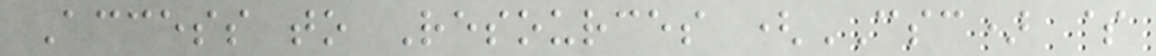Access to Resources (CSC) $
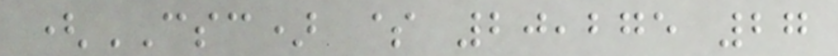(CSC) $ 20,275 27
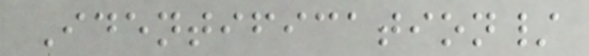Identification/
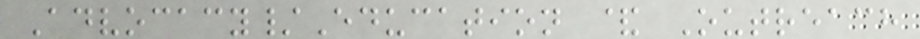Advocacy/Education & Outreach
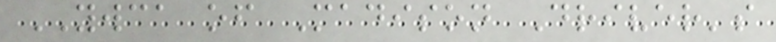YWCA of Madison Driver's
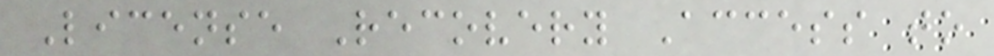License Recovery Access to
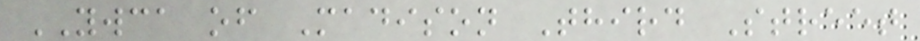YWCA of Madison Third Street
